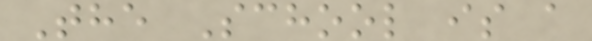The School is a
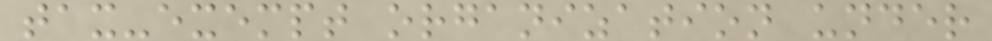tax-exempt organization under
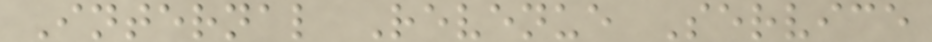Internal Revenue Service
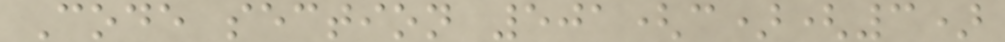Code section 501(c)(3)
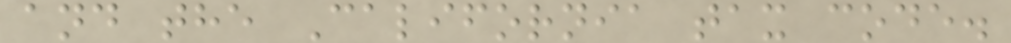and the California tax code.
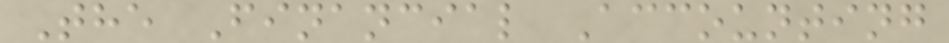The Financial Accounting
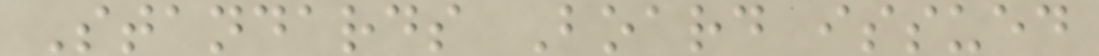Standards Board issued
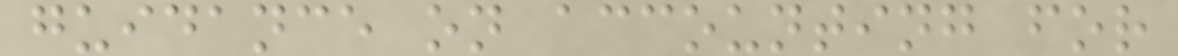guidance on accounting for
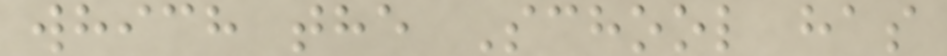which the School has
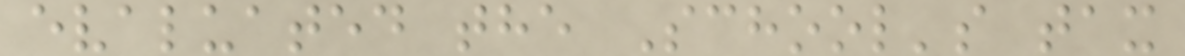evaluated the School's tax
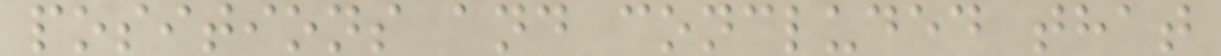positions and concluded that
